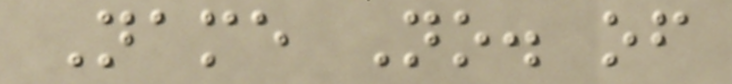Name No. of
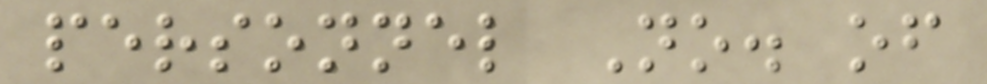personnel No. of
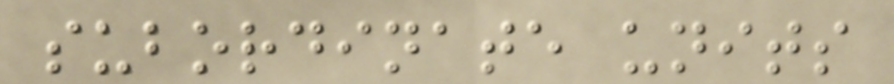subordinate units
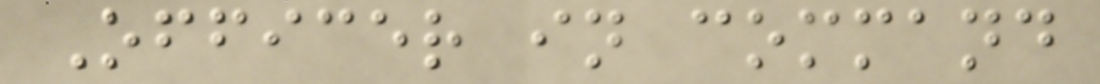Officer in command
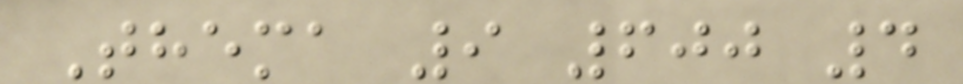Thema 9 600 4
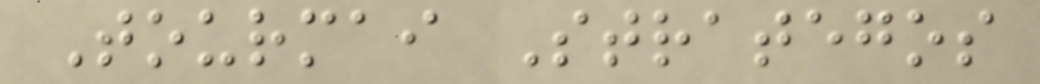Tourmai Strategos
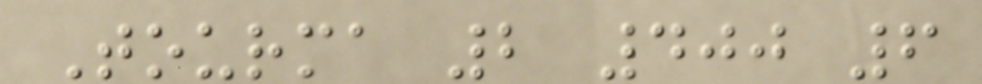Tourma 2 400 6
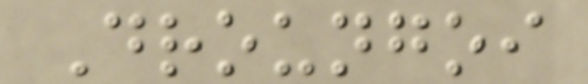Droungoi
